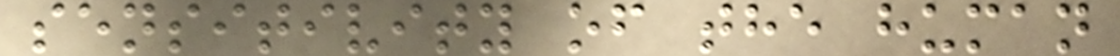sensitivity of the human
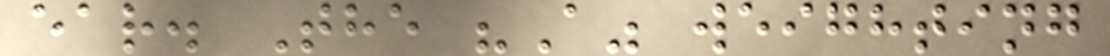ear. The "A" weighting
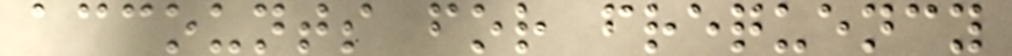accounts for frequency
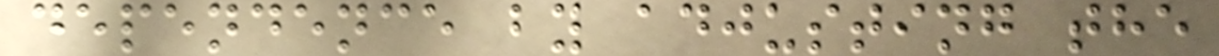dependence by adjusting the
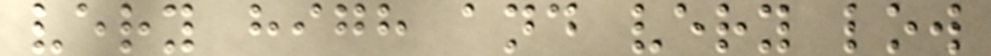very high and very low
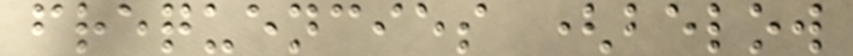frequencies (below
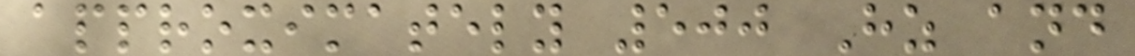approximately 500 Hz and
